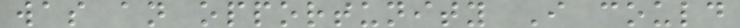was an opportunity I could
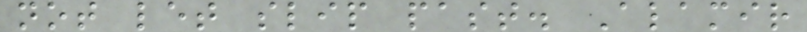not let slip past. Alamir
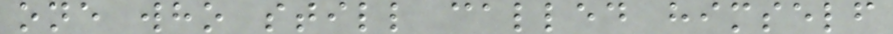one who still called himself
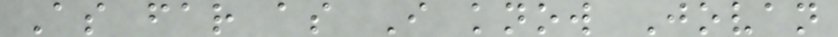As far as I know Jovan
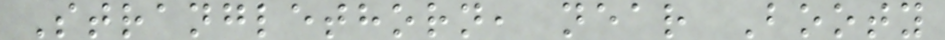Stranglethorn, near Booty
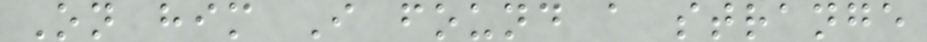On him I found a strange
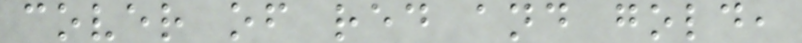cover of red and gold,
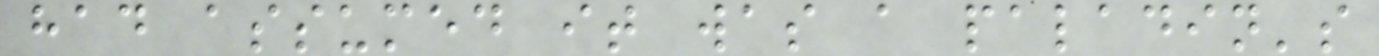had assumed it was a paladin's
